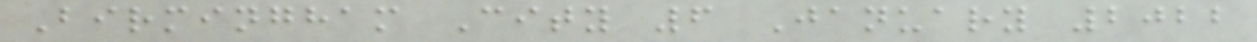Birmingham City 6 January 2022
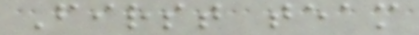First team
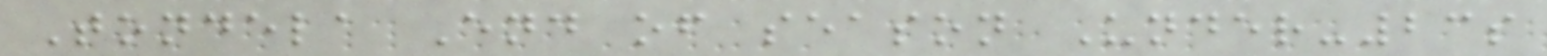Tondela End of season Under-23s
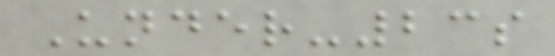Under-23s
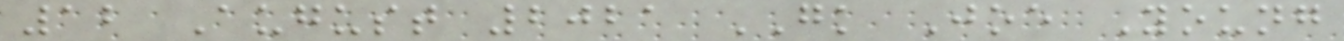12 August 2021 GK Joe Young
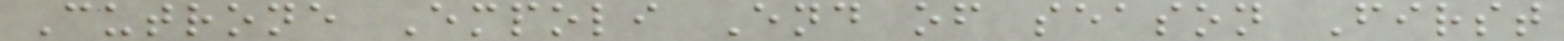Cutrone Empoli End of season First
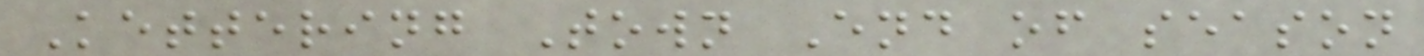Kettering Town End of season
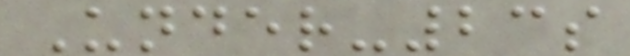Under-23s
